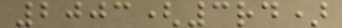2003(3rd)
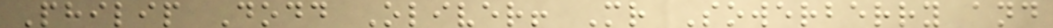Philip Dodd Oliver! Mr Sowerberry and
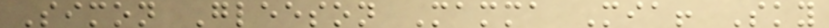Simon Gleeson Mamma Mia! Sky
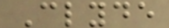Clyde
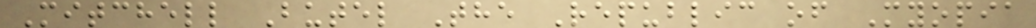Mitchell Butel The Republic of Myopia
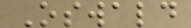Oswald
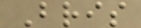Bris
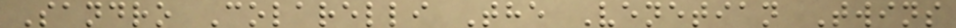Sandro Colarelli The Venetian Twins
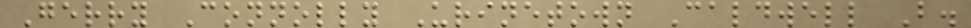Gerry Connolly Urinetown Caldwell B.
